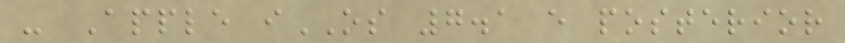- Apple iOS 7.1 e posterior
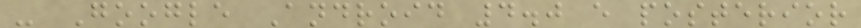- Google Android 4.0 e posterior
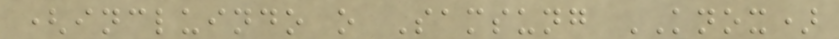(incluindo o Samsung KNOX)
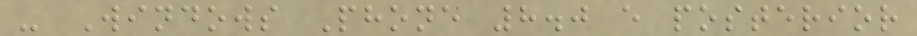- Windows Phone 8.0 e posterior
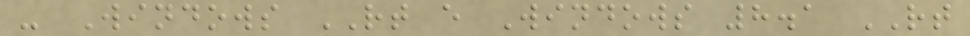- Windows RT e Windows 8.1 RT
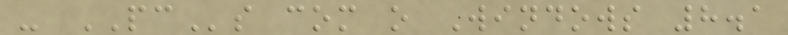- PCs com o Windows 8.1
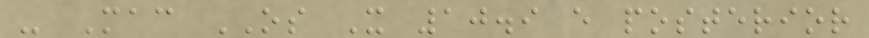- Mac OS X 10.9 e posterior
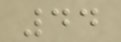44
